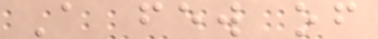A few of
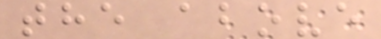the above
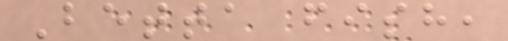Betta fish,
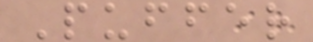Puffer
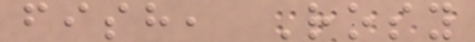fish, Rosy
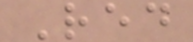Red
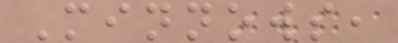Minnows,
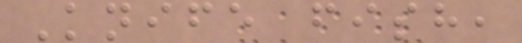Knife fish,
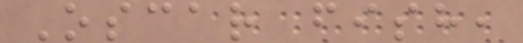Oscar fish,
